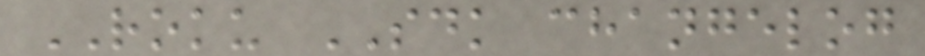ROKU SDK changelog
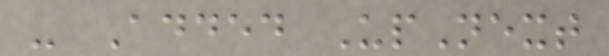- Added UpNext
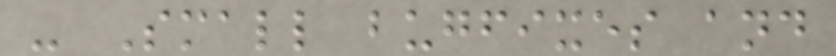- Small bugfixes and
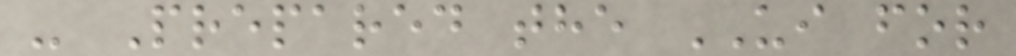- Prepared the UI for
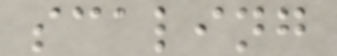scaling
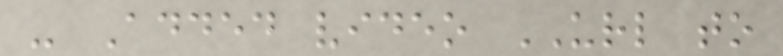- Added video URL to
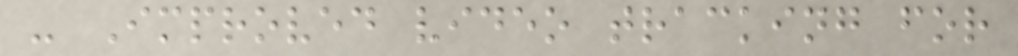- Improved video tracking for
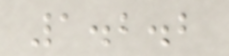1.2.2
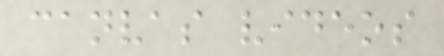canvas videos
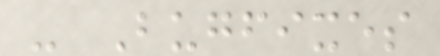- Bugfixes
